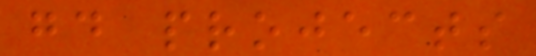good projects
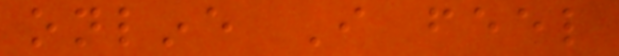online I feel
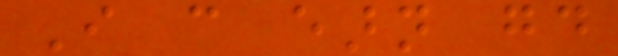I can earn good
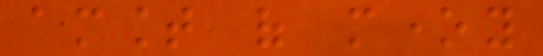amount of money
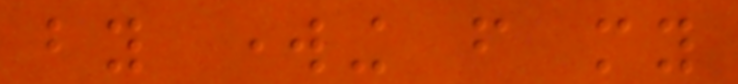by working from my
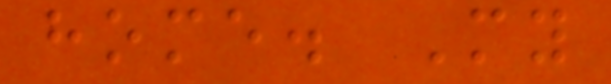home. My
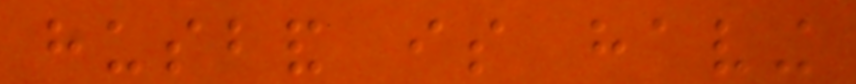husband is having
